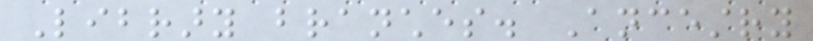Library branches. Ancestry
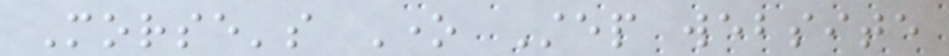Morse's One Step website
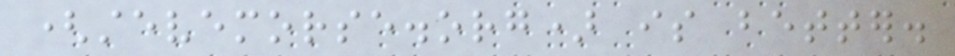(stevemorse.org) is better.
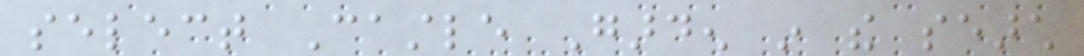select Castle Garden in the search
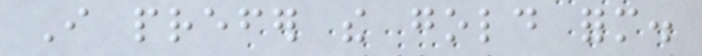I prefer the gold form.
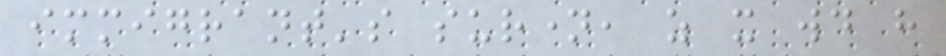immigrant's surname, as it would have
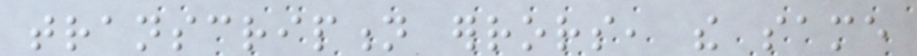transcription errors, the same
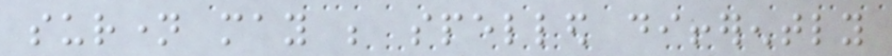surname may be spelled differently
